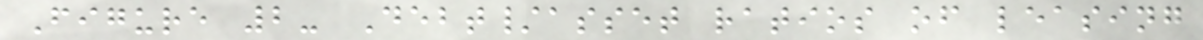Figure 2- Debt/asset ratios of leasing
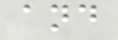and
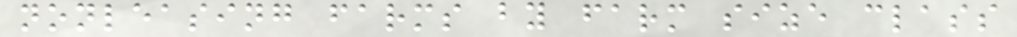nonleasing farms by farm size class
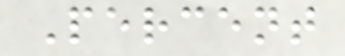Percent
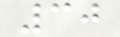30
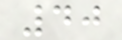40
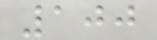100
